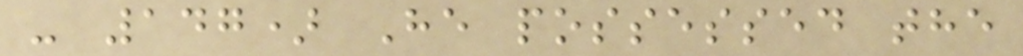- 147) He possessed the
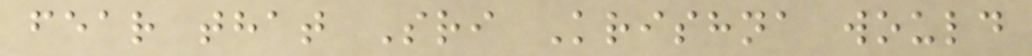fear that Sri Krishna would
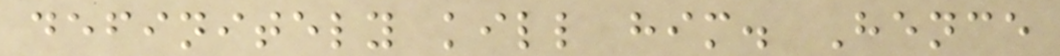definitely kill him. Hence
